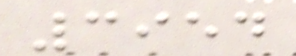3954
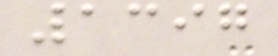1397
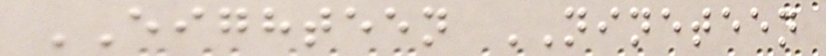EIGHTEEN NINETEEN
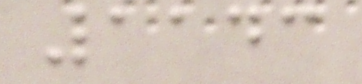1143
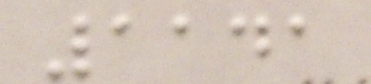1141
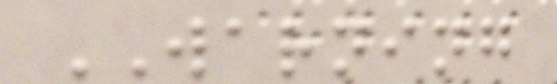WARNING
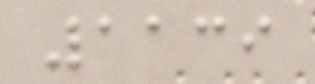1139
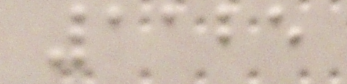1125
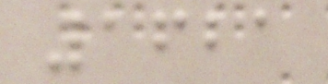1621
